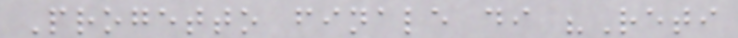Progetto finale di "Reti
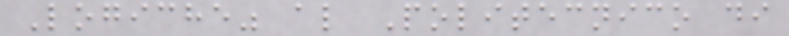Logiche" al Politecnico di
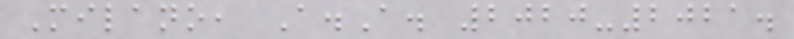Milano, A.A. 2020-2021.
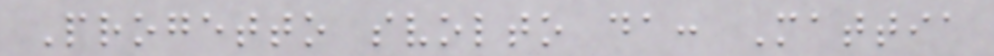Progetto svolto da: Mattia
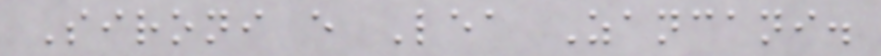Sironi e Lea Zancani.
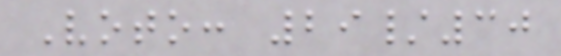Voto: 29/30
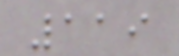119
